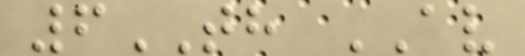6TH AV
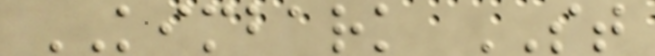KIMBARK ST
